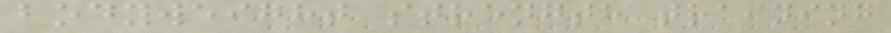bodyweight strength training
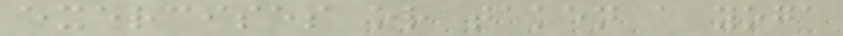exercises or taken a yoga
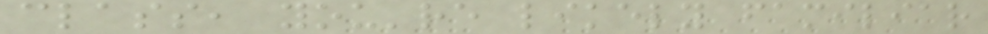class, you're likely familiar
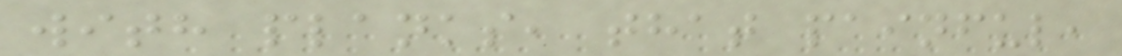with planks, that painful,
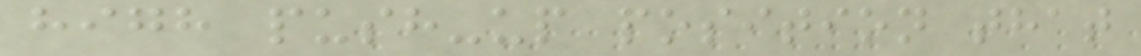high push-up position that
